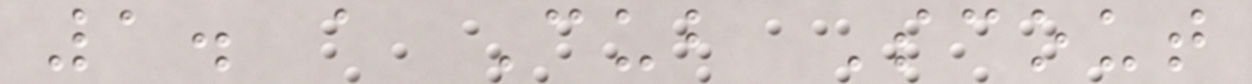1. a Cub Scout
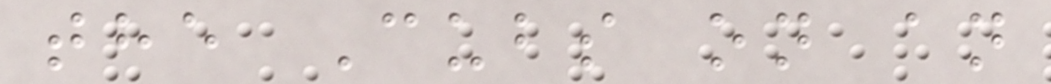the Cubs on an
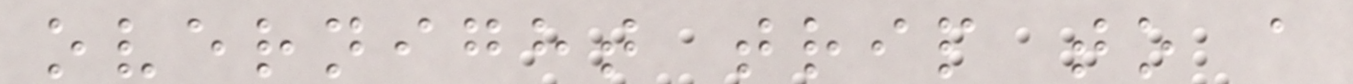overnight trip to a
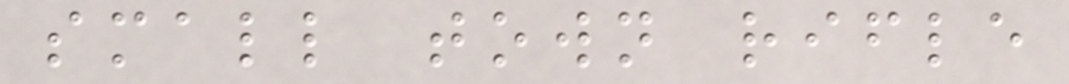small town rifle
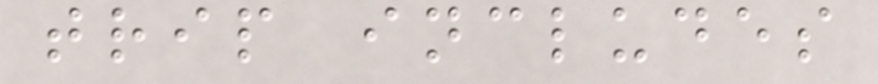trip includes
